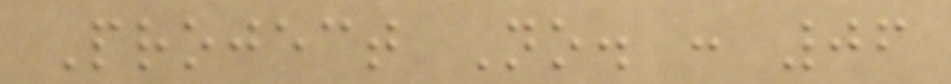Project No. : 06
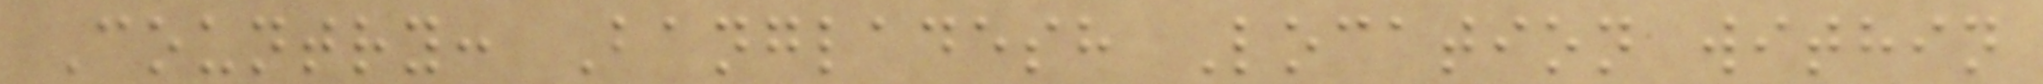Country: Bangladesh Location within
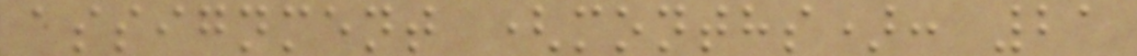assignment (months): 21
